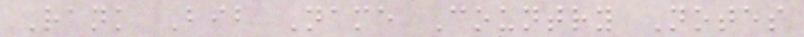Rank Bib Name Country Notes
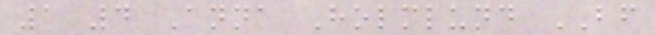1 4 Anna Holmlund BF
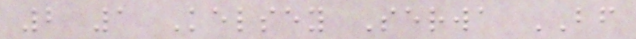2 1 Kelsey Serwa BF
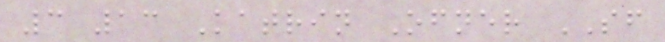3 13 Katrin Ofner SF
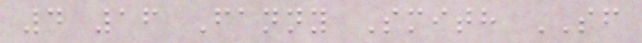4 16 Fanny Smith SF
